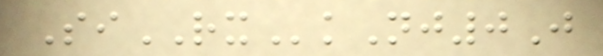SiRXkNj0J
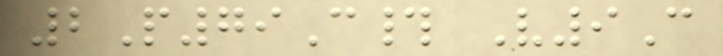2P79C# V9C
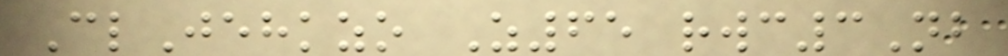ClJehkzo Z65 rwc3Nb
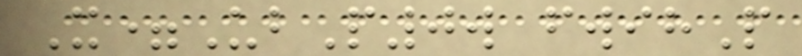X=UbP0w fwihP
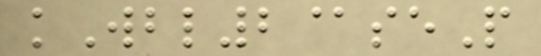kWbl2@seP
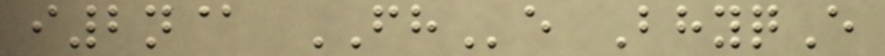i2n@ FHe BhyqE
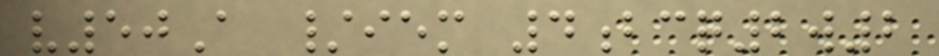v50A /iem 4bcq2w2
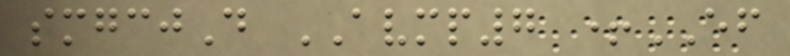smgcjD AVMP7 +EF
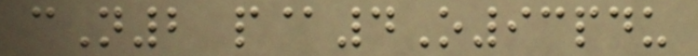cN2 p@4O93pdu
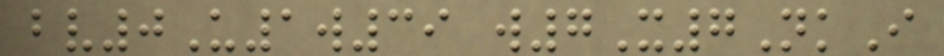bv0U1w39 w7X7NkI
